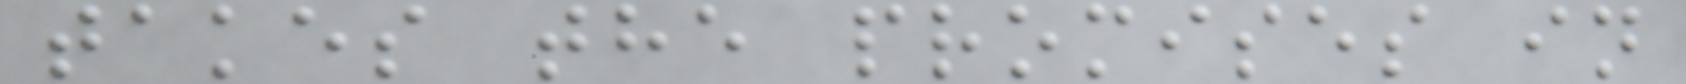takes the promises in
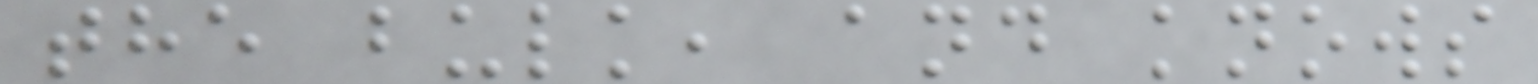the bulk, and knows
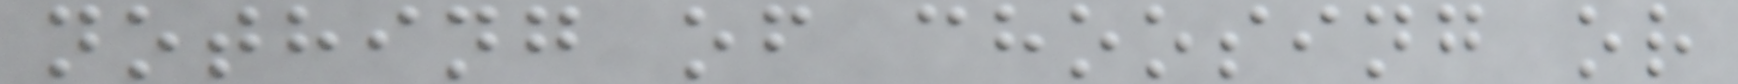nothing of choosing or
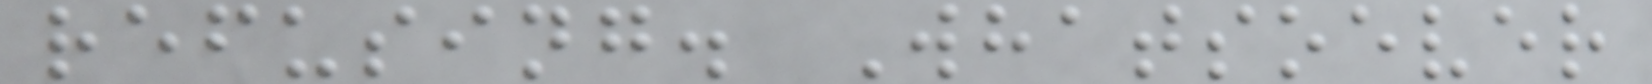refusing. Whatsoever
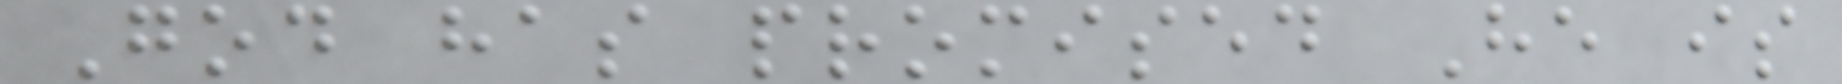God has promised He is
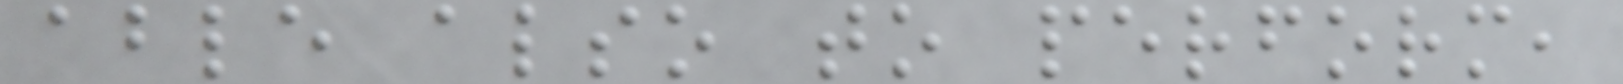able also to perform,
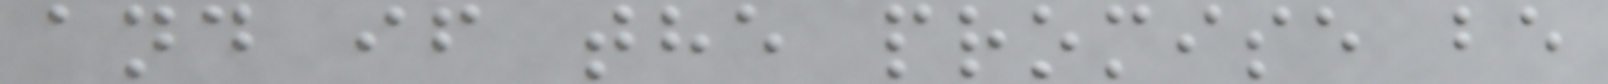and if the promise be
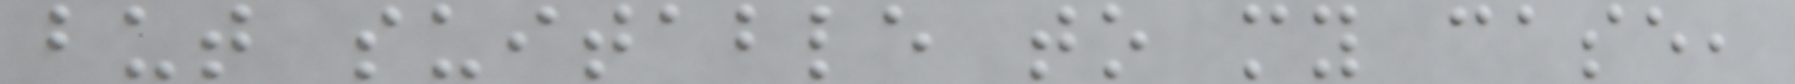but suitable to my case,
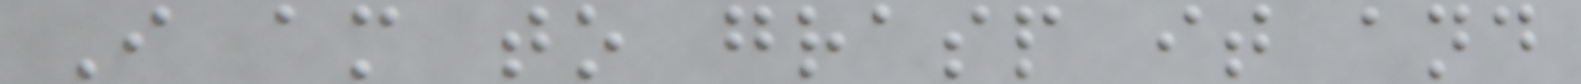I am to grasp it and
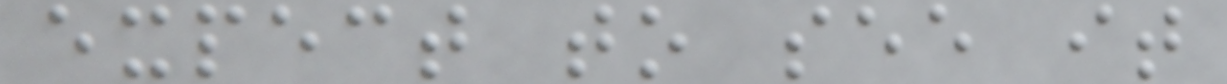expect to see it
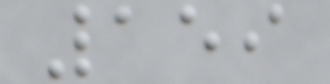159
